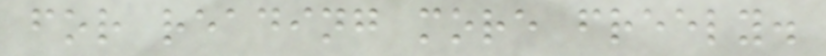for reading more freely.
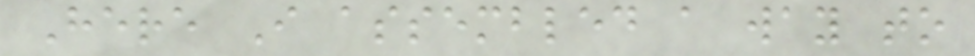Here I assembled a way to
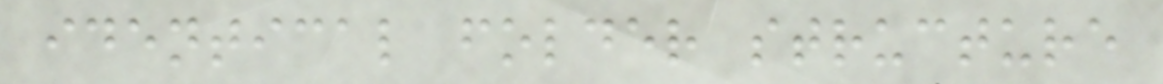identical folder structure
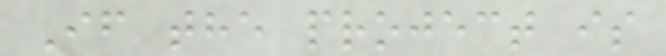If the project is
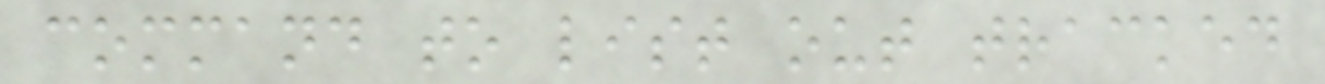command to list out tracked
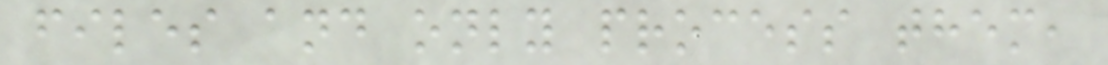files and only process them,
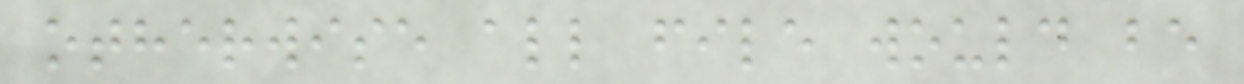otherwise all file would be
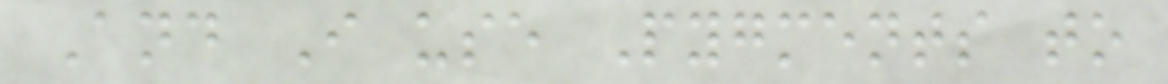And I use Pygments to
